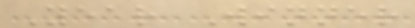Year Winner
